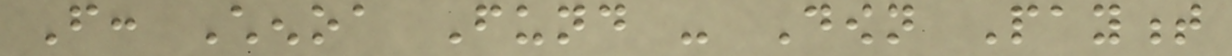From: Chenoa Fund - Down Payment
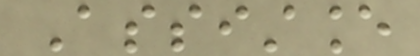Assistance
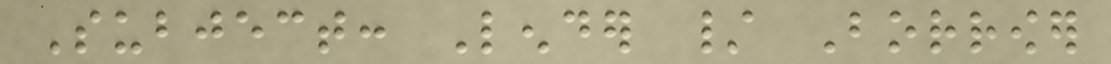Subject: Lender / Borrower
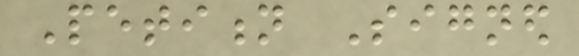Petition Signed
